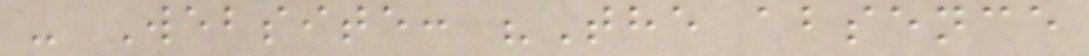- Website: "The absence
